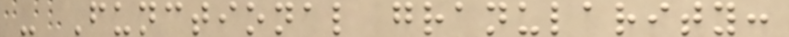- Functional granularity:
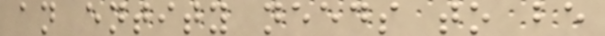an entity needs to be
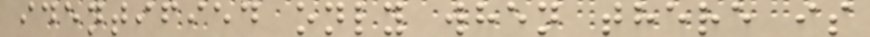identified only when there is
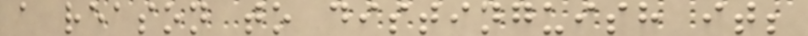a reason to distinguish it;
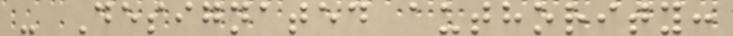- Designated authority:
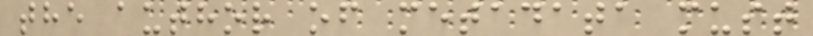the author of metadata must
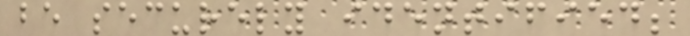be securely identified;
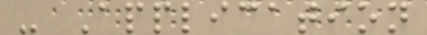- Application
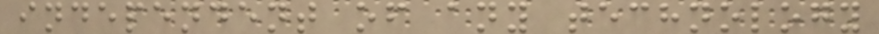independent of any technology
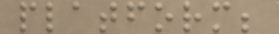platform;
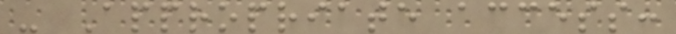- Appropriate access:
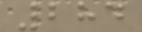284
